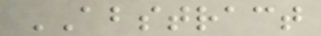ABSTRACT
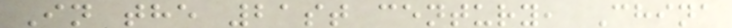In the 21st century, China
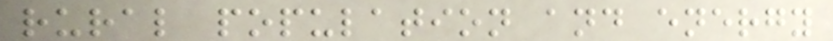rural population and energy
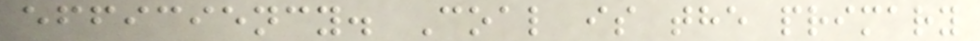efficiency. Coal is the primary
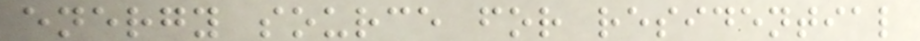energy source for residential
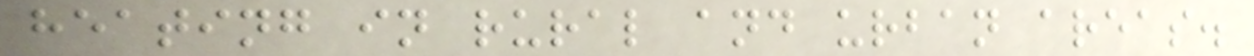heating in rural and urban areas.
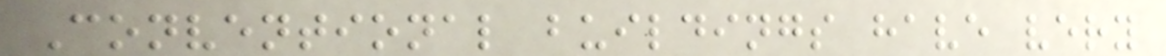Conventional buildings have very
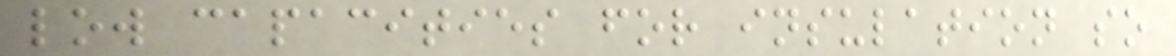low capacities for insulation so
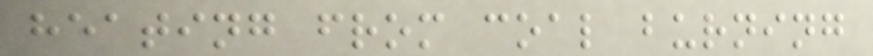heating from coal burning
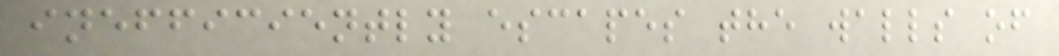inefficiently escapes the walls of
